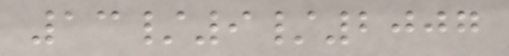13/9/2007
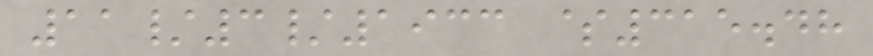11/3/1933 $315.48
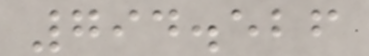794.526
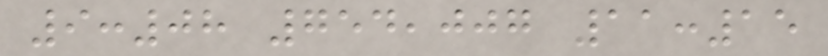9:08 754,007 11:15
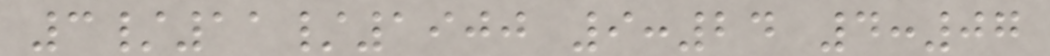3/11/1900 9:24 4:07
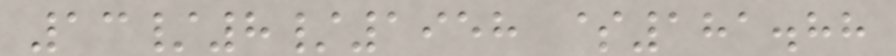13/8/1958 $181.88
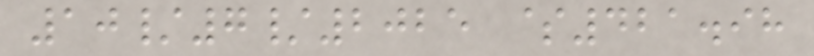10/7/2025 $421.98
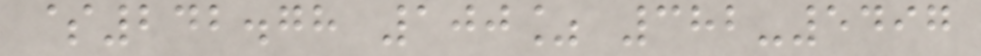$242.78 100% 382-5497
